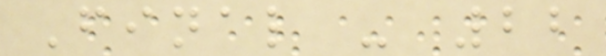Final - 22
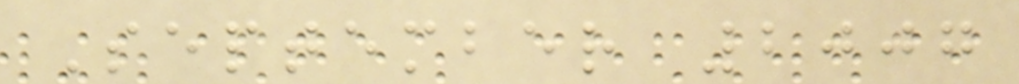September 2007
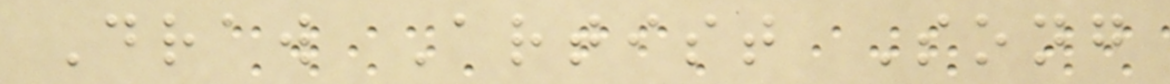Draw Artist Song
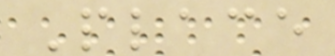Place
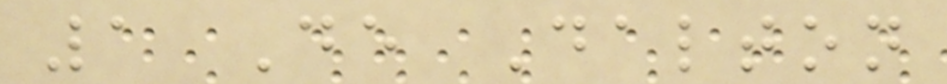1 De Dalton
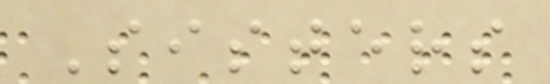Sisters
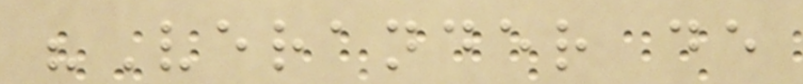"Verander de
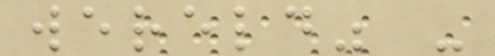wereld" -
